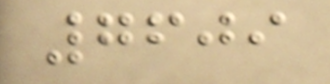7609
